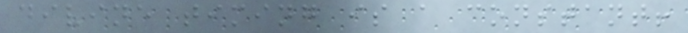divine timing is a constant!
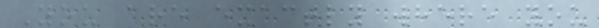You are exactly where you
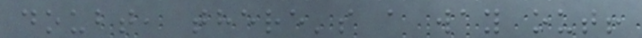doubt, there's a way out!
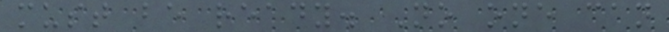must be ready. No one can
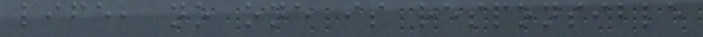life, no one is responsible
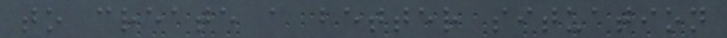to create a better situation
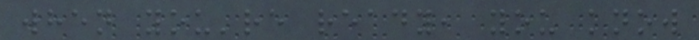when you're ready, you know
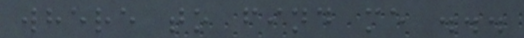where to find me ...
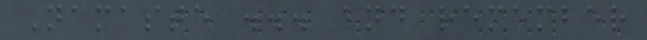Namaste ... and remember
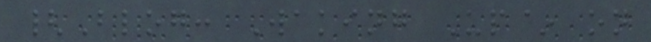{Blog: Waking Up~ on
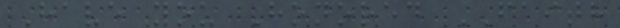Have you Honored FAITH
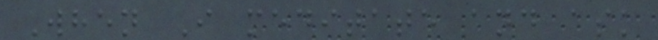When I meditate and ask
